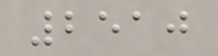2510
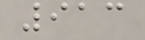913
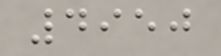4950
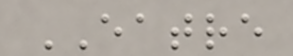EATRE
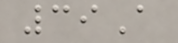39A
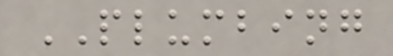PLUMBING
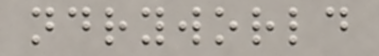ndryworld
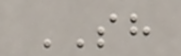SH
